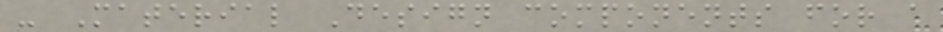- Material Design components for a
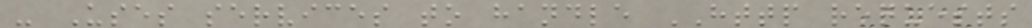- Uses services to handle HTTP requests
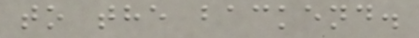to the backend.
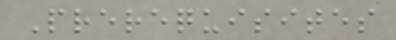Prerequisites
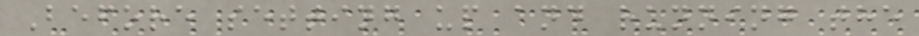Before setting up and running the
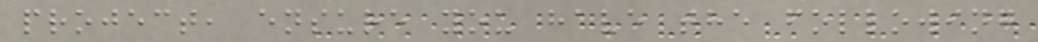project, ensure you have the following
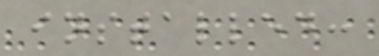installed:
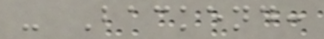- Backend:
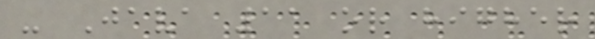- Java 11 or higher
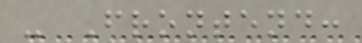- Frontend:
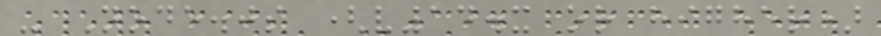- Node.js (v14.x or higher)
